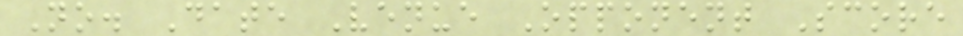No. Date Venue Opponent Score
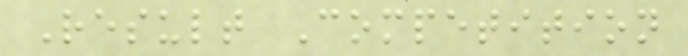Result Competition
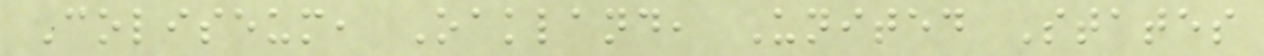Coliseum, Oakland, United States
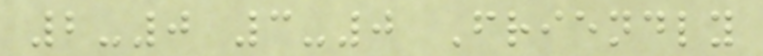2-0 3-0 Friendly
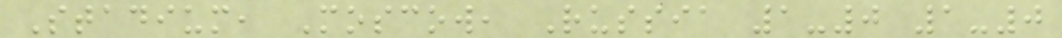Stadium, Moscow, Russia 1-0 1-0
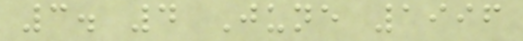3. 4 June 1996
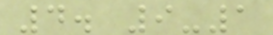4. 9-1
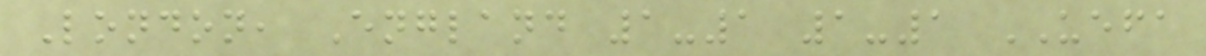London, England 1-1 1-1 UEFA
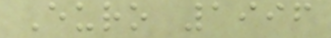Euro 1996
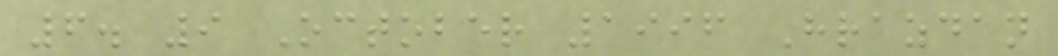6. 9 October 1996 Hrazdan
